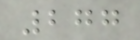277
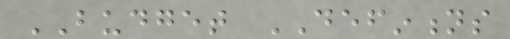BUDGET DEFINTIONS
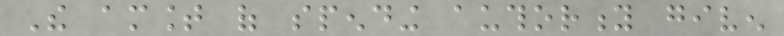The amount of spending authority given
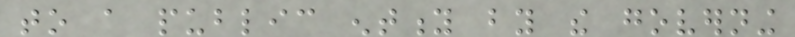to a public entity by the governing
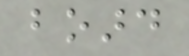board
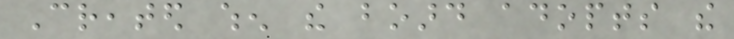Created when the board adopts the
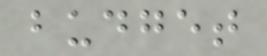budget
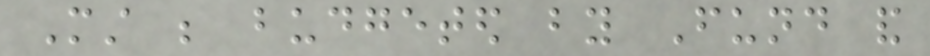Must be budgeted by Fund and
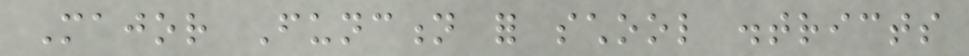Major Function for school districts
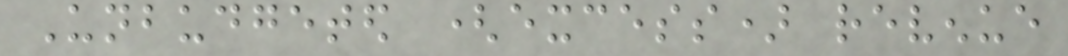Unbudgeted (excess) revenue
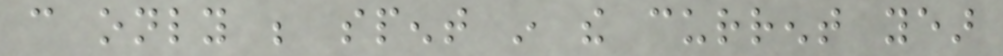can only be spent in the current year
